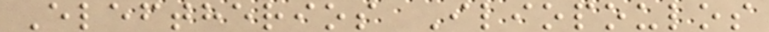Eleftherios Iliopoulos
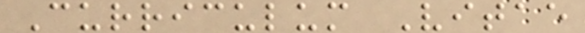Curriculum Vitae
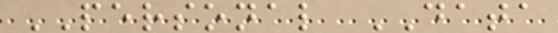PERSONAL DATA
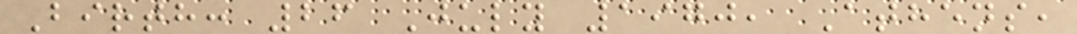Birth: 26 July 1970, Athens,
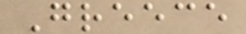Greece
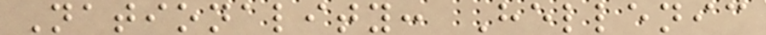Nationality: Hellenic
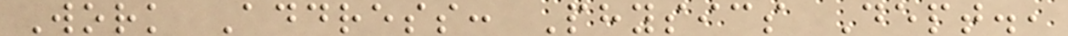Work Address: Physics Dept.,
